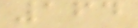164
